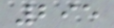295
